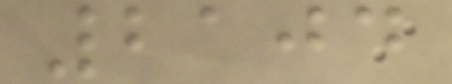2104
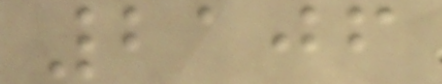2106
